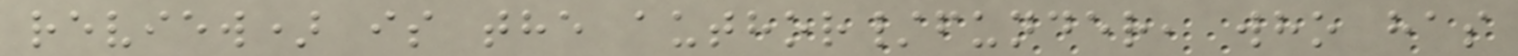review) is the author/funder, who has
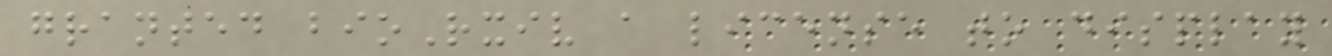granted bioRxiv a license to display
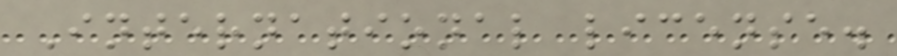International license.
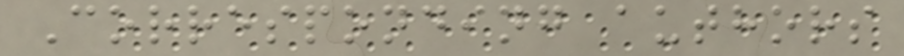Corresponding authors
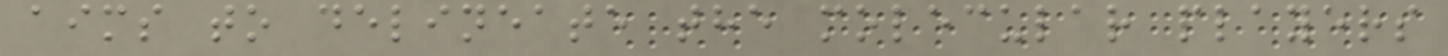aims to delineate the molecular players
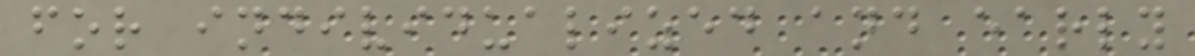for individualized and early
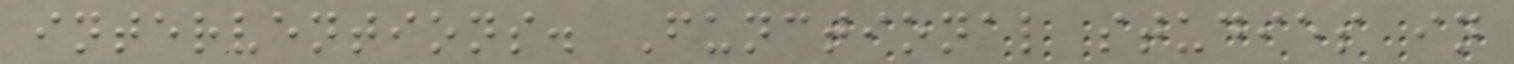interventions. Functional studies in
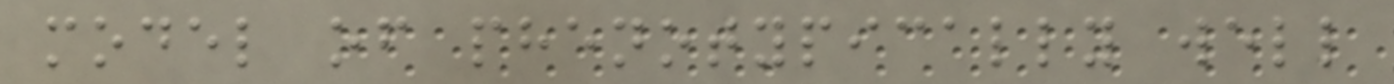model of phenotypically well
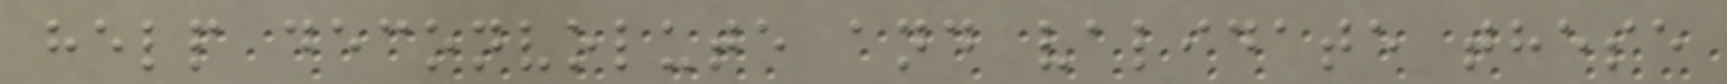help deconvolute and validate these
